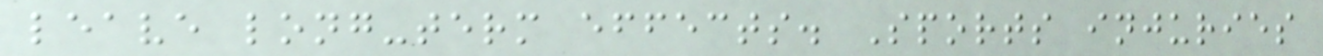leave long-term effects. Sports injuries
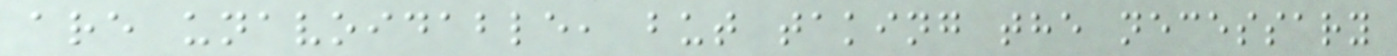are unavoidable, but taking the necessary
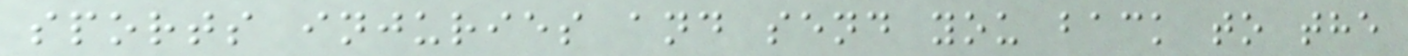sports injuries and send you back to the
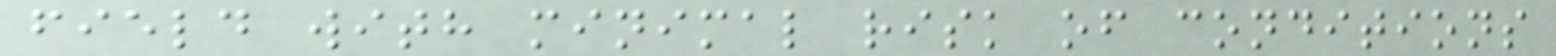field with minimal risk of conditions
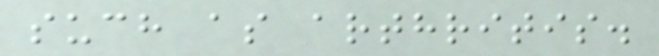such as arthritis.
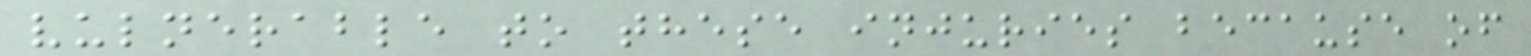vulnerable to these injuries because of
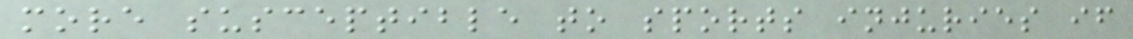more susceptible to sports injuries if
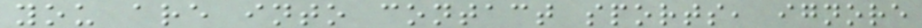you are into contact sports, ignore
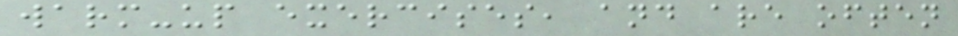warm-up exercises, and are often
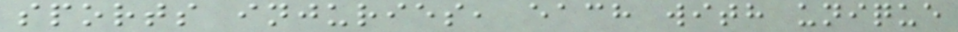sports injuries, each with unique
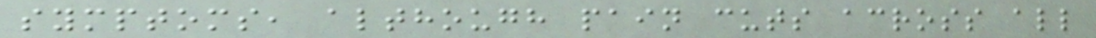symptoms, although pain cuts across all
